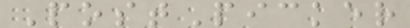PostPicker
